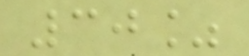30%
